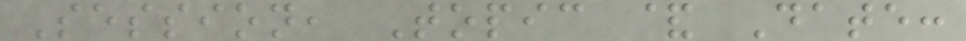Session, Topic & Date:
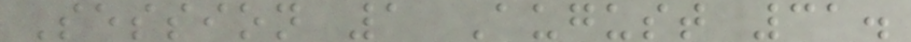Session 1 August 31.
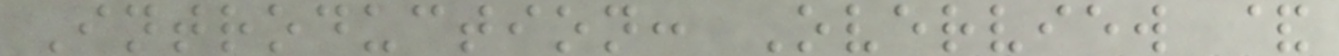Introduction: Overview &
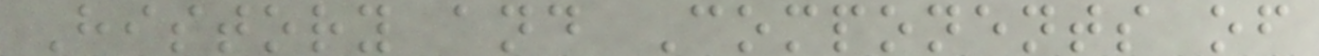History and Components of
